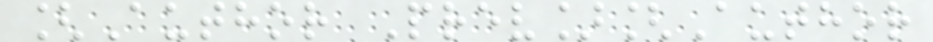[Author Prev][Author
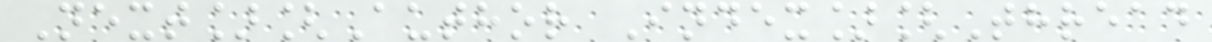Next][Author Index][Thread
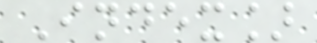Index]
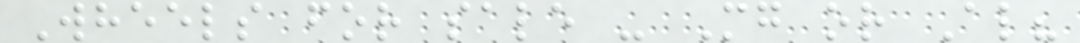Wheels for sale - Mg or Al?
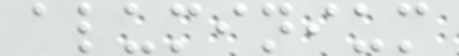aluminium
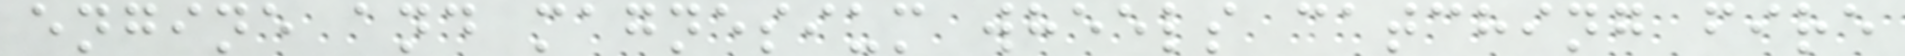engine and magnesium wheels catching fire
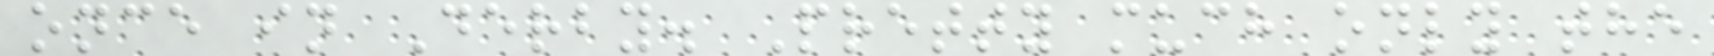once in Derby. Pretty much only the
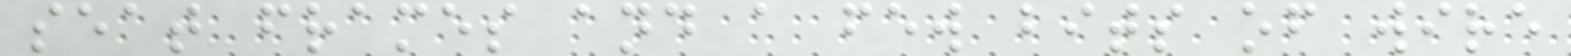seat frames and a few bits of wire
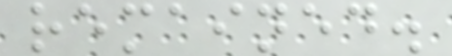remained.
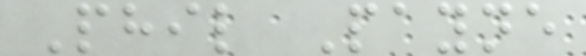Phil Payne
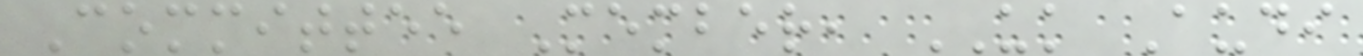Committee Member, UK Audi
